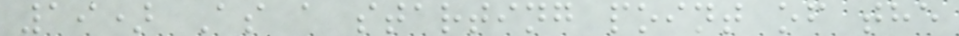19) As a starting point of the
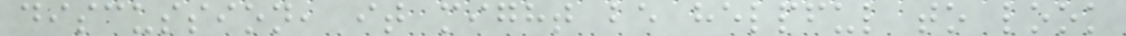discussion, it might be helpful to look
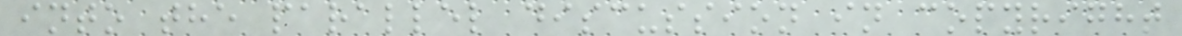into the parallel discussion in copyright
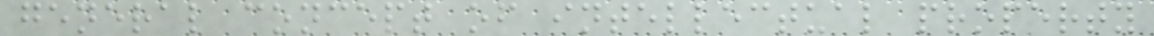general concept of intellectual property
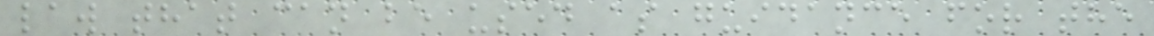law that can be used as guidance for the
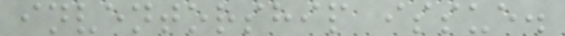inventorship issue.
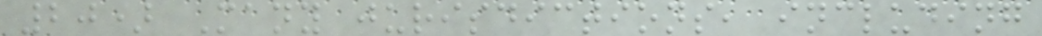20) Many jurisdictions, including
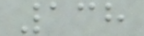138
